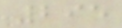295
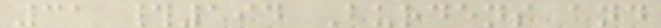31 #194 Burdens and
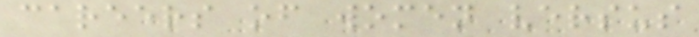careers of women versus
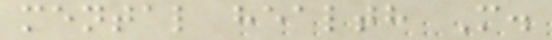mental health M.
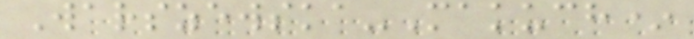Warszewska-Makuch*
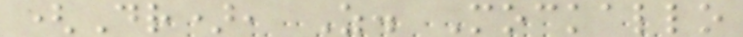(Dr), Z. Mockallo
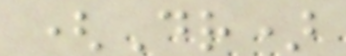(Dr)
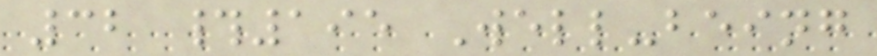32 #195 Well-being
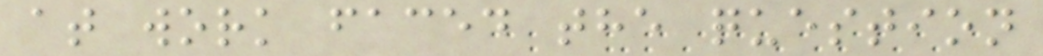at work faced the question
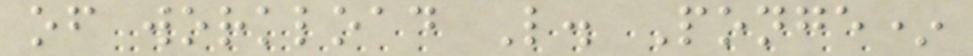of workload L. Ponge*
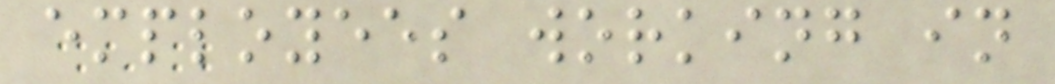employees working in
